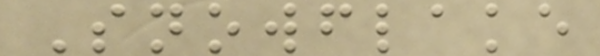Snowflake
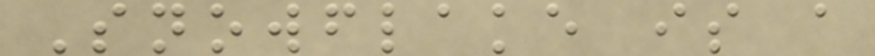Snowflake is a
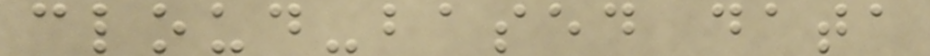cloud-based data
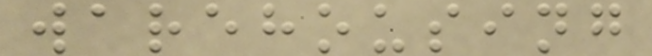warehousing
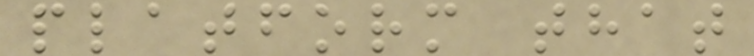platform that
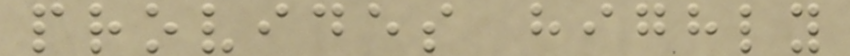provides highly
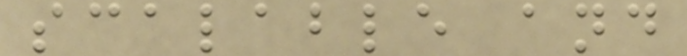scalable and
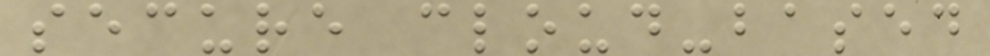secure cloud-based
